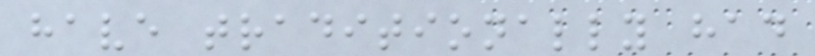have traditionally had
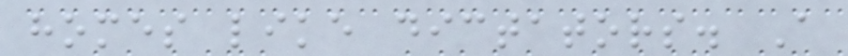homes like dictators. A
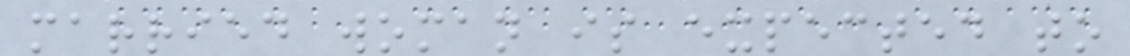married woman is expected to
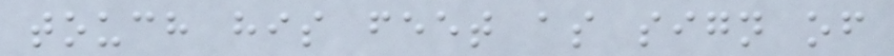touch his feet as sign of
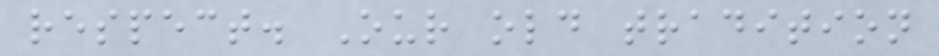respect. Our old tradition
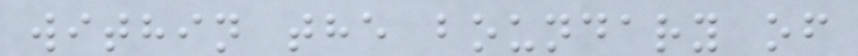within the boundary of
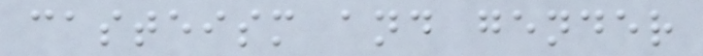casteism and gender
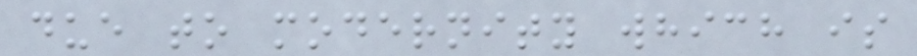due to modernity which is
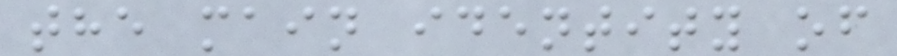the main identity of
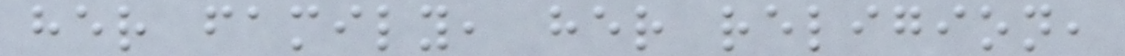her family, her religion,
